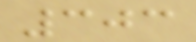303
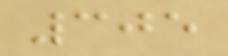305
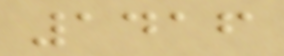1416
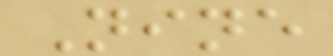Nine
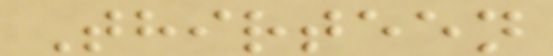Thirteen
